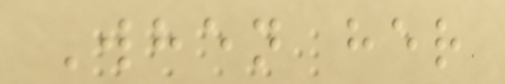When her
